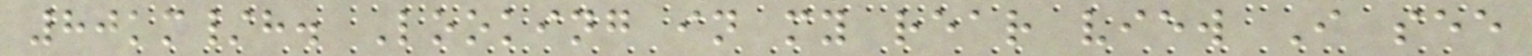80km/h. Looking in my rear view I see
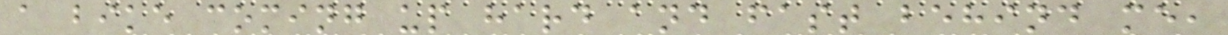a bike coming up hard and fast behind me,
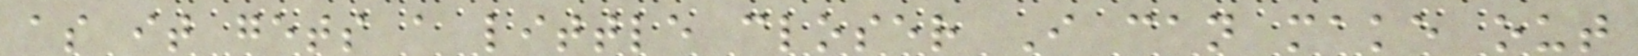as it gets a little closer I can make out
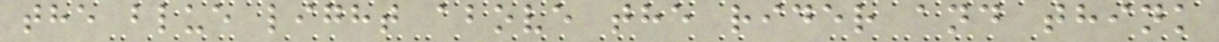the blue light above the rider and think
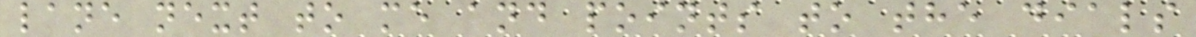lane next to me and points to the dials
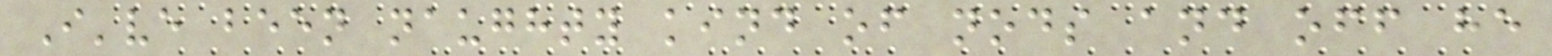I've been naughty kind of nods and off he
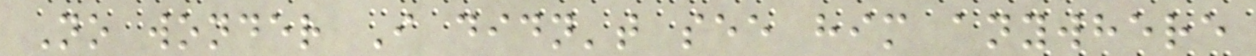No wonder I didn't see him anywhere
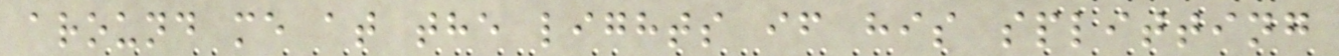around me at the lights if his splitting
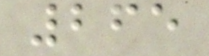265
